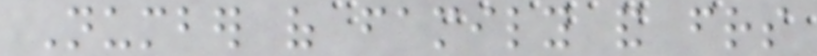Number of family and friends
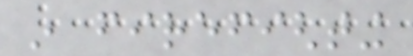in firefighting
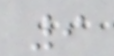9
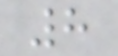8
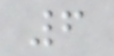6
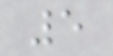5
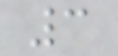3
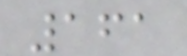161
